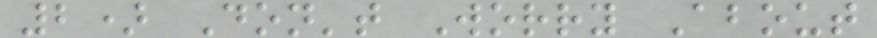2) Don't Worry About
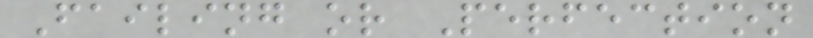Failing or Perfection
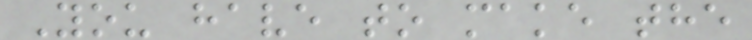You have to make the
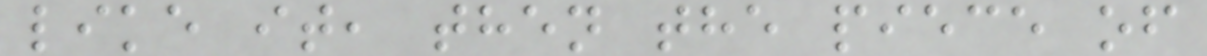like it, then the piece of
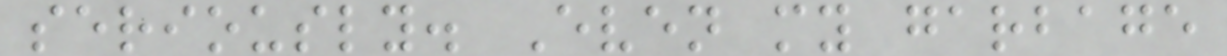seriously. Even my garbage
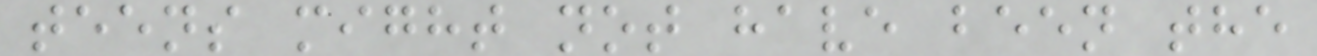teens might not have been the
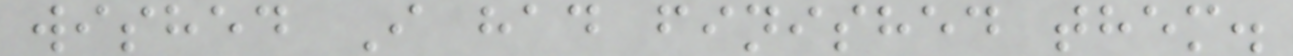wished I had finished them.
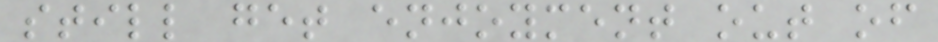still get enjoyment out of
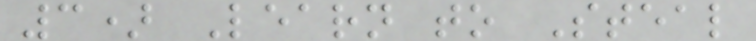3) Learn to Steal
